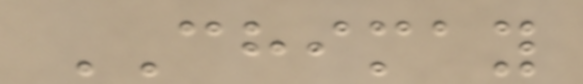CHIMAY
